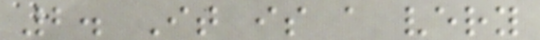2. It is a very
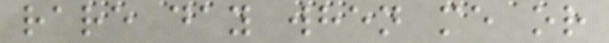rare day when me or
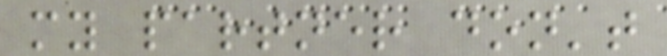my partner don't
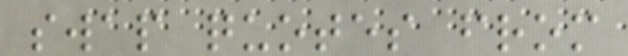swap quotes from
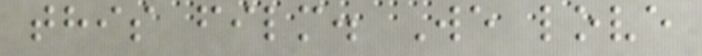this film. We love
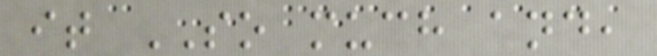it SO much and,
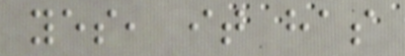yes, it has
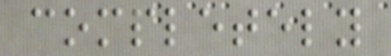completely
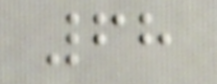68
